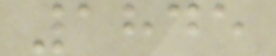1845
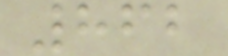862
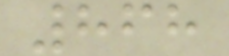868
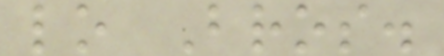lo Bros.
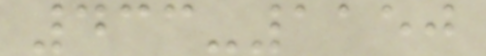433-1150
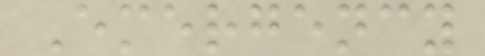Emergency
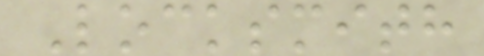Locksmith
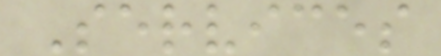Services
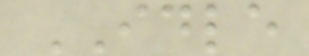IDLE
